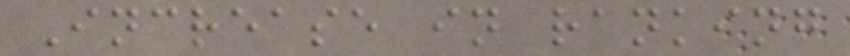Increase in ranking
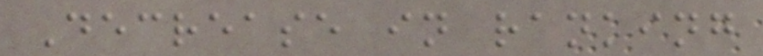Decrease in ranking
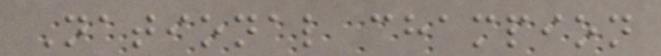National champion
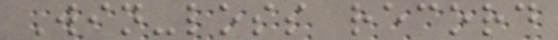Win-loss record
